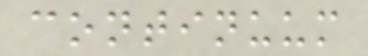continuum
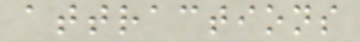attractions
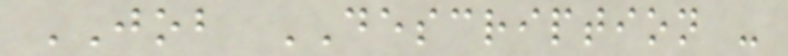JOB DESCRIPTION -
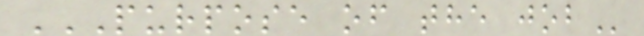PURPOSE OF THE JOB
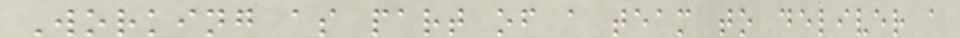Working as part of a team to deliver a
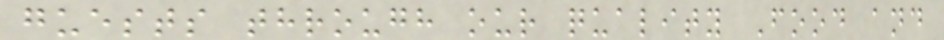guests through our quality Food and
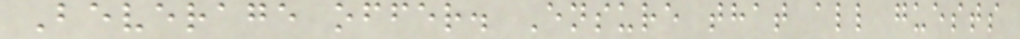Beverage offer. Ensure that all guests
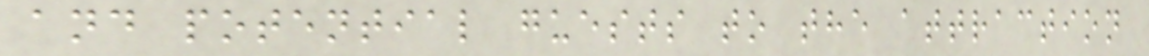and potential guests to the attraction
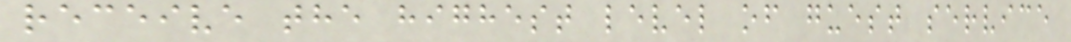receive the highest level of guest service
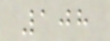108
